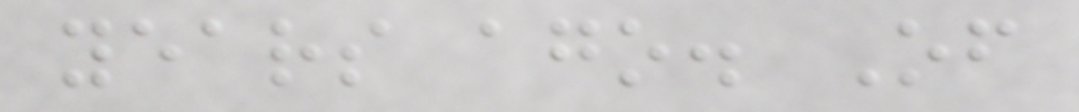years ago. Of
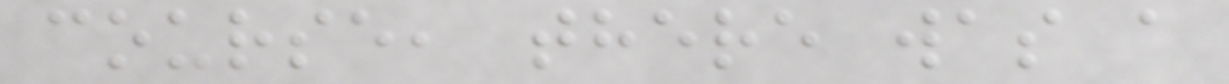course, there was a
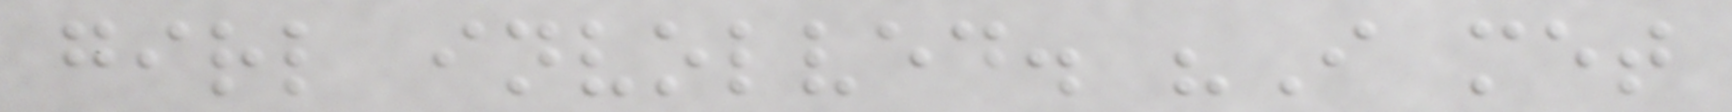girl involved. "I met
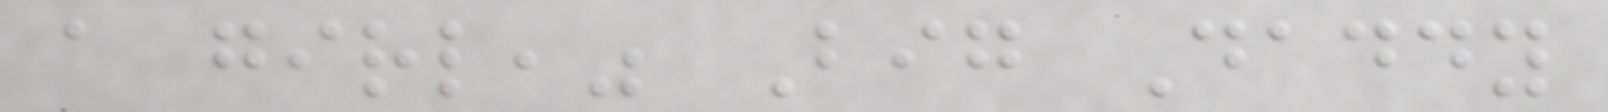a girl," Big Daddy
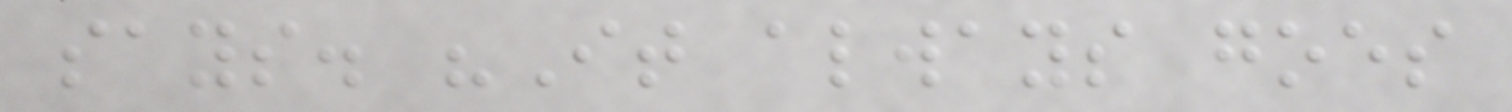says. "It always goes
